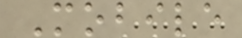Mobile
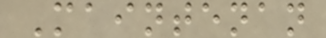Maintenan
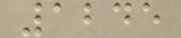1245
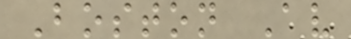Boston Av
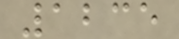1235
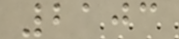2103
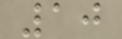10
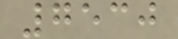7530
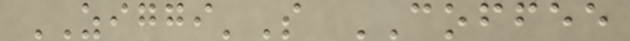ZIGGI'S COFFEE
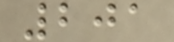201
